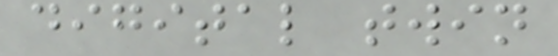digital twin
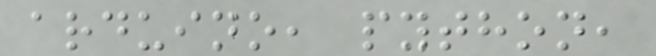arduino, python,
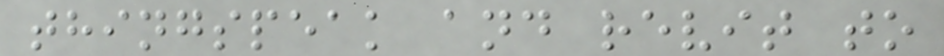thingspeak and revit to
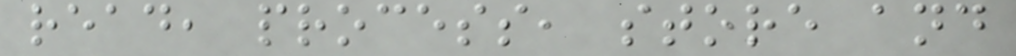read, process, store and
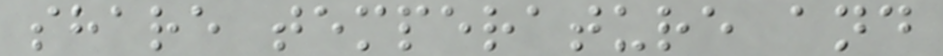share temperature and
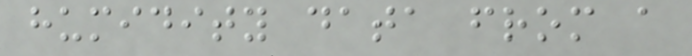humidity data from a
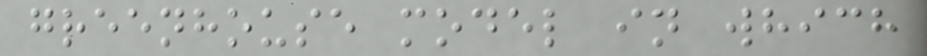greenhouse model in which
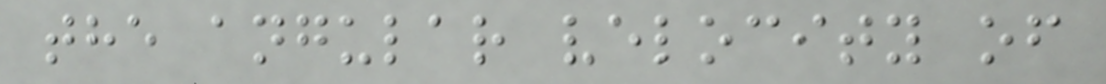the angular velocity of
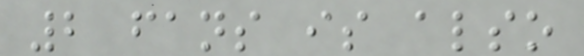2 fans is also
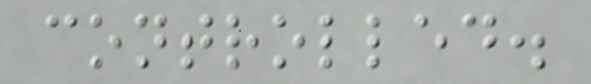controlled.
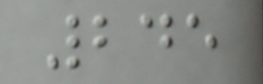245
